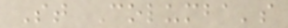St Columba's
